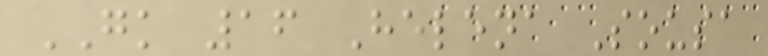GK 16 Helena Sousa
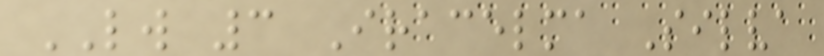LW 3 Iracelma Silva
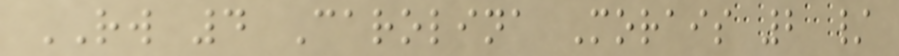RW 4 Carolina Morais 2 /
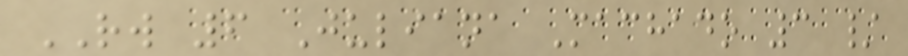RW 6 Juliana Machado 3 /
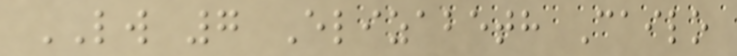LW 7 Elizabeth Cailo
